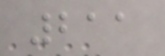211
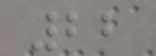22
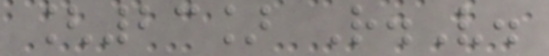[23] R.V.
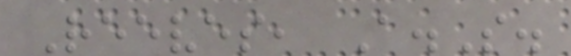Reeves, A.S.
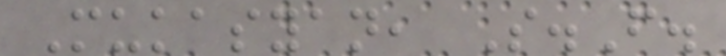Mukasyan, S.F.
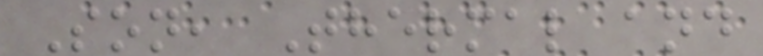Son, Thermal and
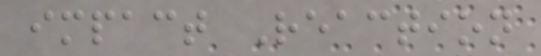impact Reaction
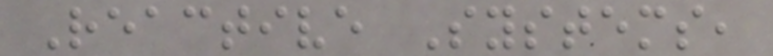Reactive Systems,
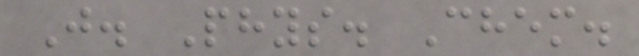J. Phys. Chem.
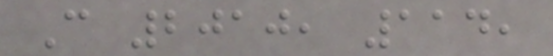C 2010, 114,
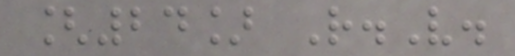[24] R.V.
